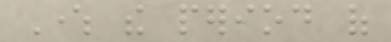Where the period of
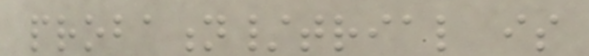probation/trial is
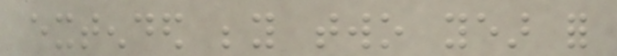extended beyond two year for
